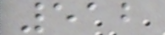512
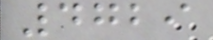4729
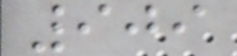909
